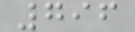796
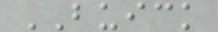BUICK
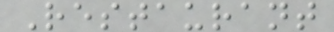Restaurant
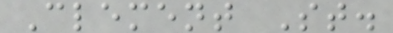Clement St.
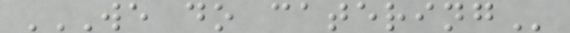WE DO CATERING
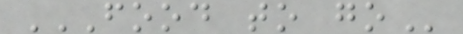FOOD TO GO
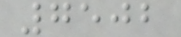7502
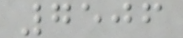7506
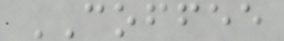COFFEE
